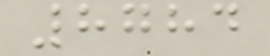8784
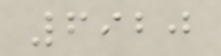6920
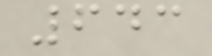643
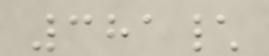381\
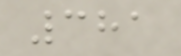381
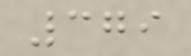379
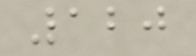120
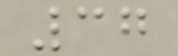37
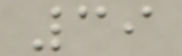39
